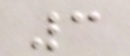3
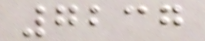7237
